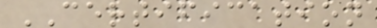CERTIFICATION
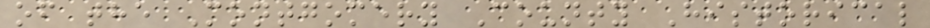of the Montgomery County Historical
